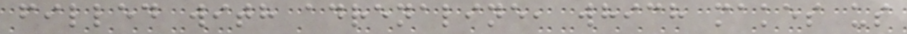filled with adrenaline, which makes us
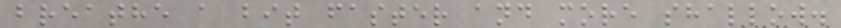breathe a bit faster and more shallow.
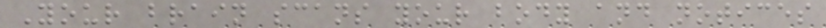Your brain scans your body and notices
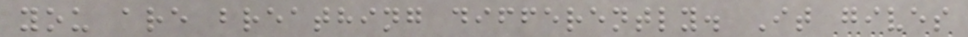you are breathing differently. It gives
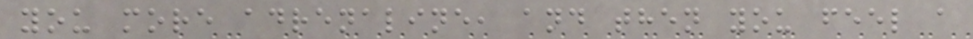you more adrenaline, and then you feel a
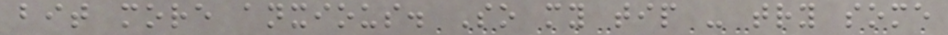bit more anxious. So my tip - try some
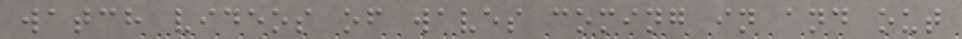watch videos of waves coming in and out
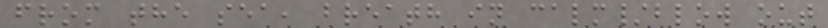from the sea, breath in calm/blow out
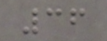36
